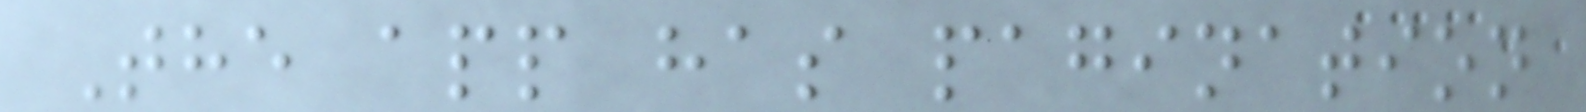The app has pagination
